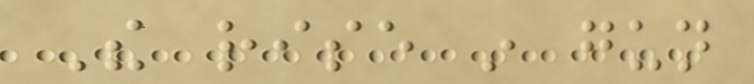The rise in gun
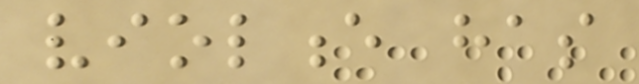violence has
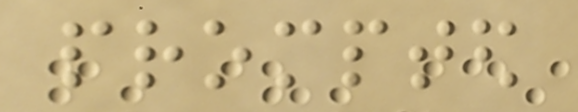prompted
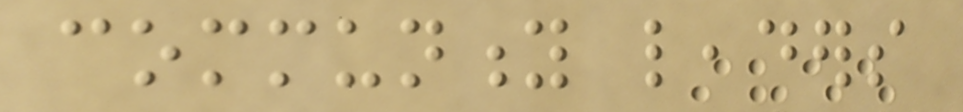community leaders
